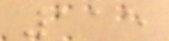115
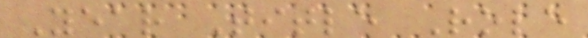Year Title Role
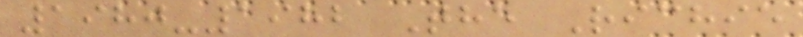1980-1982 The Richie
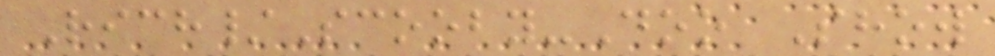Rich/Scooby-Doo Show
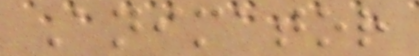Animator
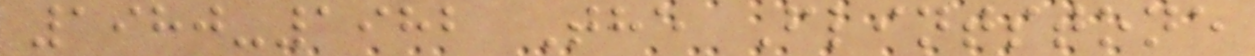1980-1982 The Flintstone
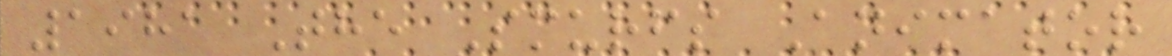1981 The Smurfs Animator
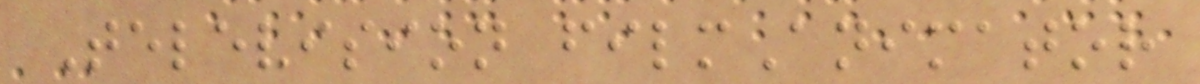Television filmAnimator
